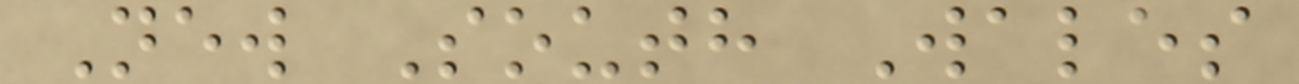New South Wales
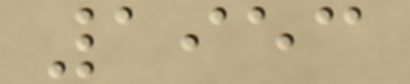1953
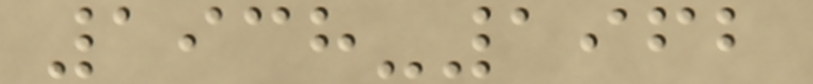1938-1962
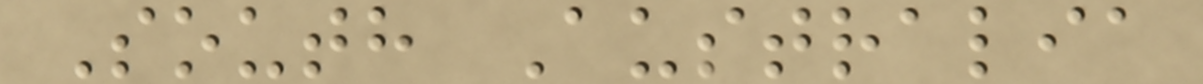South Australia
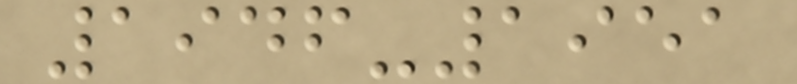1946-1951
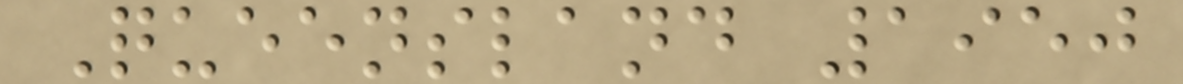Queensland 1950
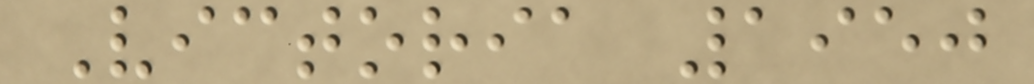Victoria 1950
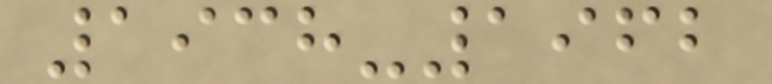1938-1962
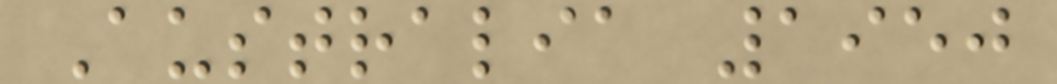Australia 1950
